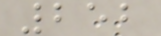252
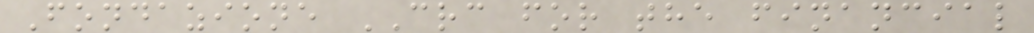Fondazione CRC for the financial
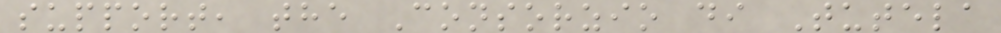support, the Consorzio di Tutela
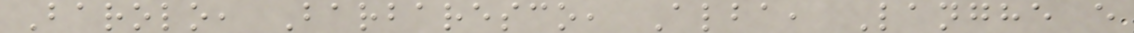Barolo, Barbaresco, Alba, Langhe e
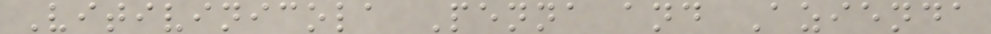Vitivinicola Penna and Azienda
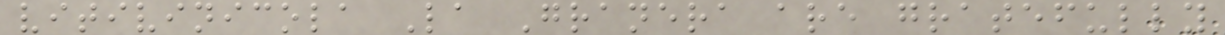vitivinicola La Granera are gratefully
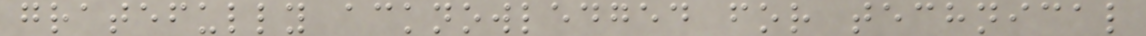gratefully acknowledged for technical
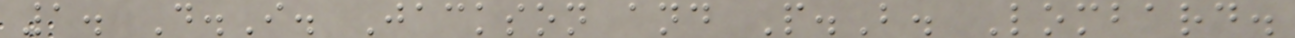1. D.I. Jackson and P.B. Lombard.
